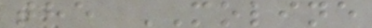the MOLINE
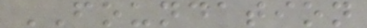FOUNDATION
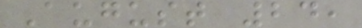August 24,
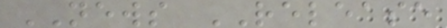NEWS RELEASE
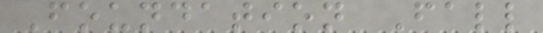Foundation Fall
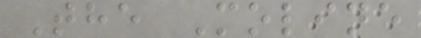The Moline
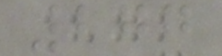277
